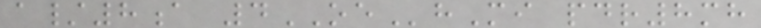a/8a 4OEhMi pdr8mh
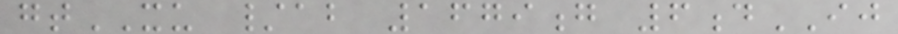gtXU /ab 1679g 6dIJ
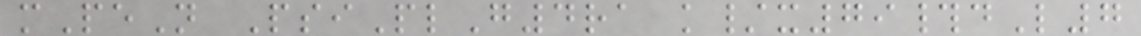mPeN PsiPlG4ra k/x79#dL7
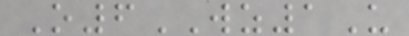O6WZ1U
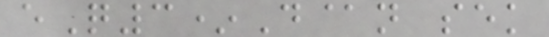eQ3*D@n sek
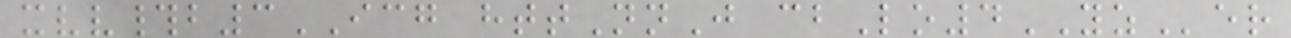xvv#b3ICG httNnJ cbLo4YZer
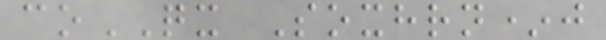coQX Soxhrn*j
